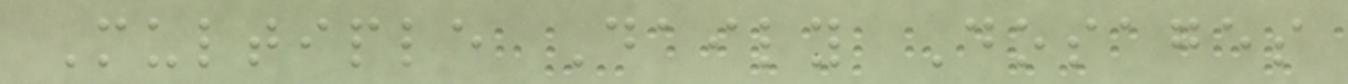Multiple Daily Dosages
